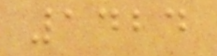1424
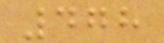478
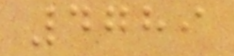4789
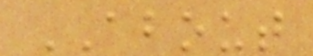ABOUT
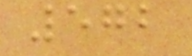572
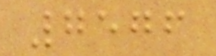7576
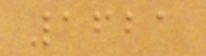1621
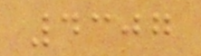4307
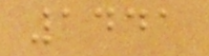1441
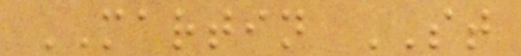MARTIN ST
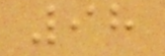98
